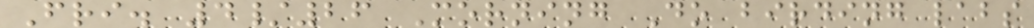Fri. 4/26 Morning Do birding labs
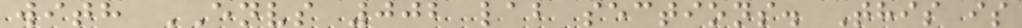with ENVS 002 lab sections. This is
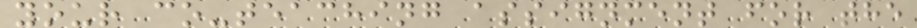your co-teaching assignment for the
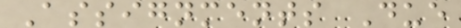Assignments Due
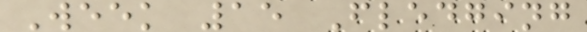Week 15 Fledging
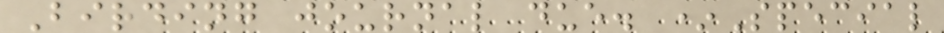Birding journal due. *Special
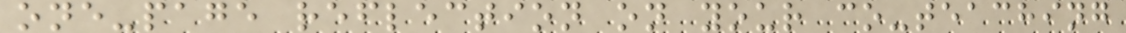one-page reflection on your co-teaching
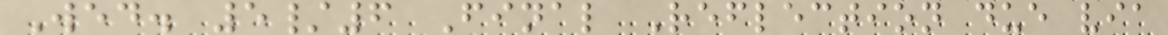Wed. 5/6 Final Reflection due via
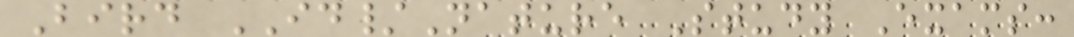Bird ID/Nature Study Exams:
